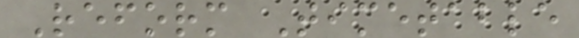Reform Timetable
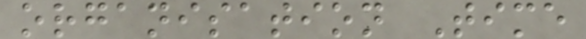organisation Time
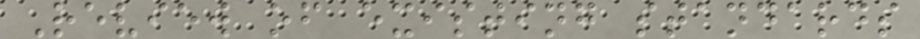Review of existing standards
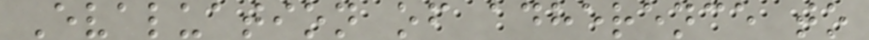Evaluation of adherence to
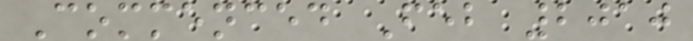Commenced Feb 2010
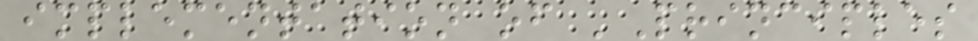implementation of 'Principles
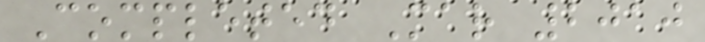Completed Mar 2010
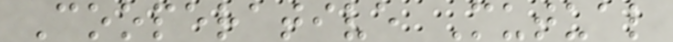Cooperative Mutual
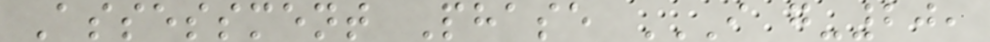Assessment Phase I G-20,
